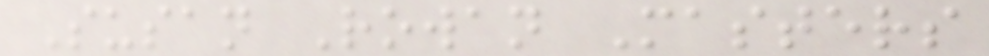Susan Rowan Masters
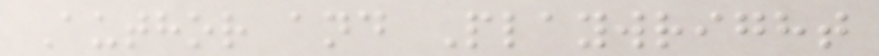Author and Playwright
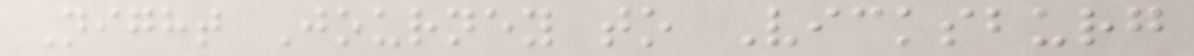Night Journey to Vicksburg
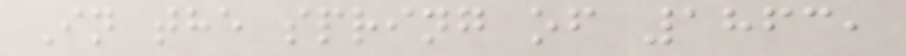In the spring of 1863,
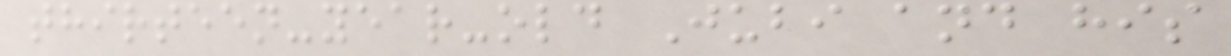thirteen-year-old Jubi and his
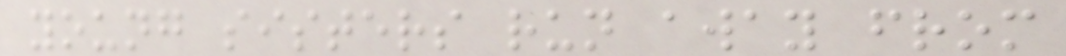young sisters run away from
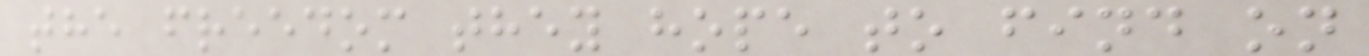the freedom they hope to find on
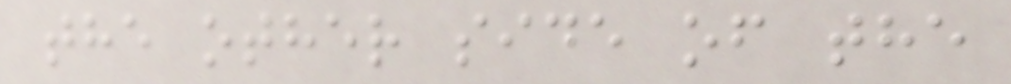the other side of the
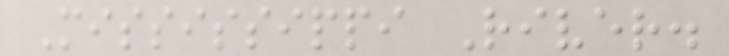Mississippi River.
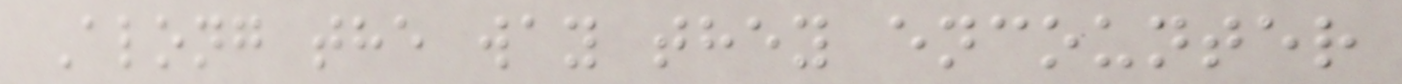Along the way they encounter
